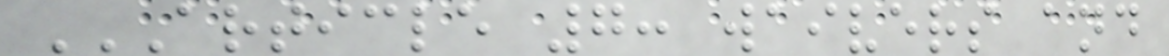ARTICLE 7: WAIVERS AND
